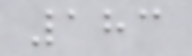183
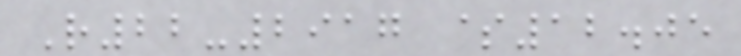R22-2917 $12.05
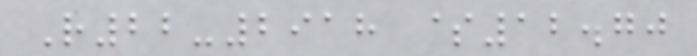R22-2918 $12.70
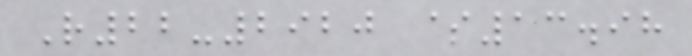R22-2920 $13.98
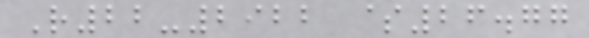R22-2922 $26.77
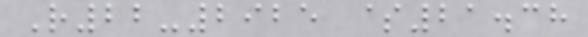R22-2925 $21.38
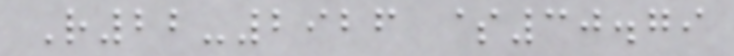R22-2926 $30.79
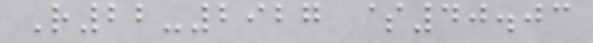R22-2927 $40.03
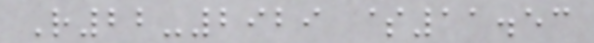R22-2929 $11.53
